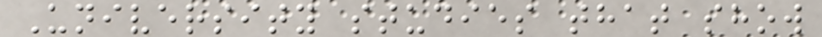University studies that show
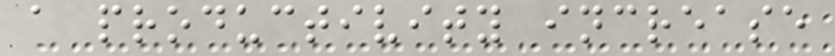a productivity increase
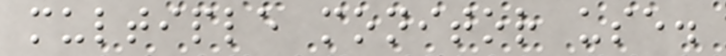multiple monitor use.
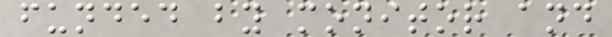funded by monitor and
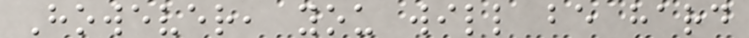However, you will be hard
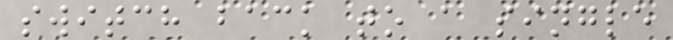switch back to a single
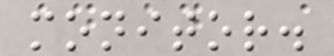monitor.
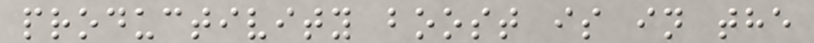productivity boost is in the
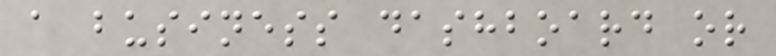a business dashboard or
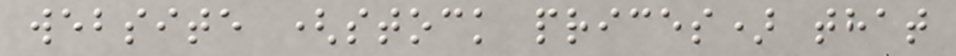website (stock prices) that
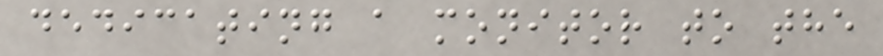dedicating a monitor to the
